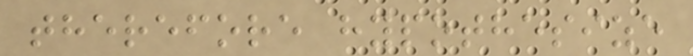therefore hypothesize
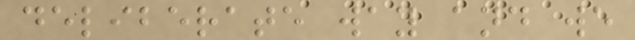deliberate way and we
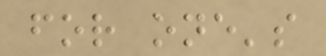for one's
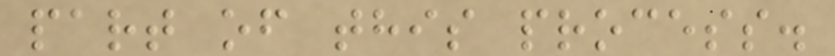part of this process.
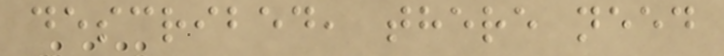described, there need
